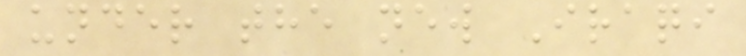under the new Iraqi
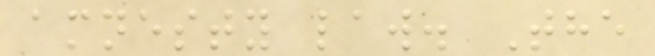amnesty law. The
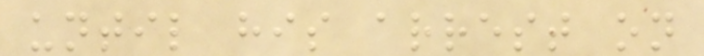until his arrest on
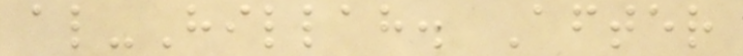al-Hillah. After
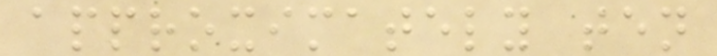approximately ten
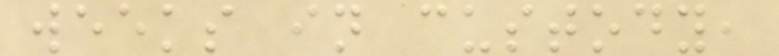weeks in custody,
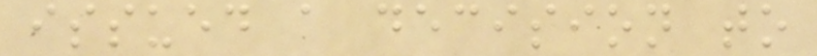issued a decision to
